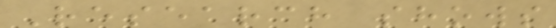Research shows
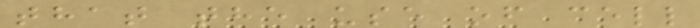that the use of cell
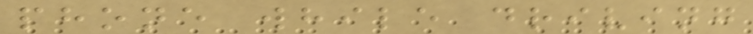phone while driving
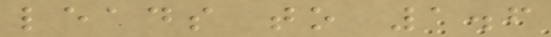leads to 1.6
